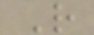R
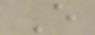E
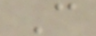C
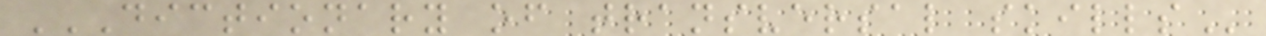DICTIONARY OF TRANSVERSAL SKILLS
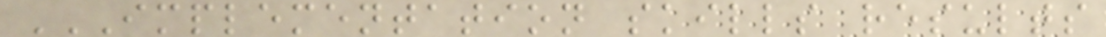IMPLEMENTATION SKILLS RESULTS
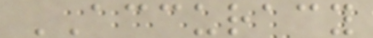ACCURACY
